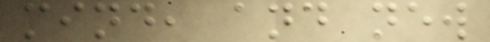mind, and new
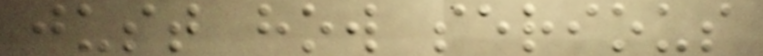just how serious
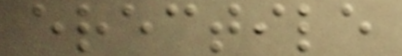erectile
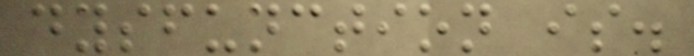dysfunction is.
